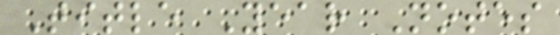Title Year Notes
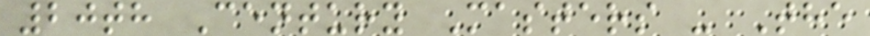20th Century Masters - The
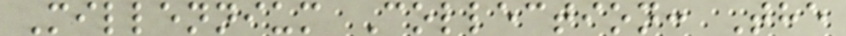Millennium Collection: The
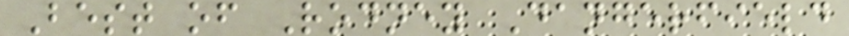Best of Rodney Dangerfield
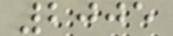2005
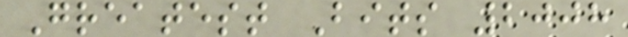Greatest Bits 2008
